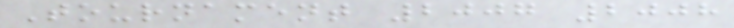Tournament 2007 2008
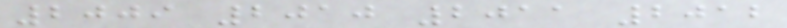2009 2010 2011 2012
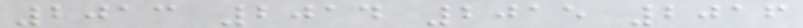2013 2014 2015 2016
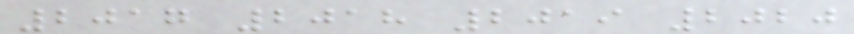2017 2018 2019 2020
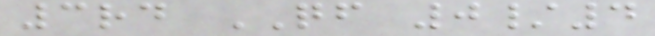3rd QF 0/4
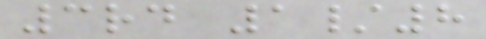3rd 1/8
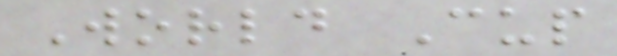World Cup
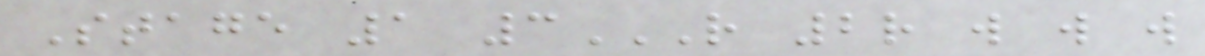Stage 1 3R 2R W W W
